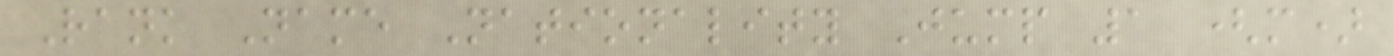Rank Name Nationality Jump 1 (m)
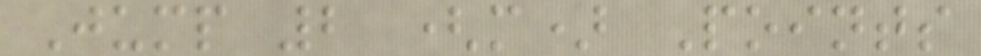Jump 2 (m) Points
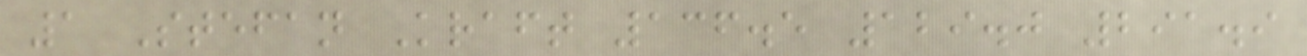1 Stefan Kraft 136.5 129.0 291.9
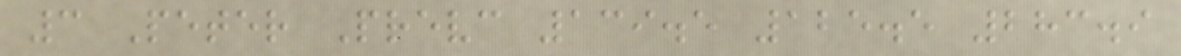3 Peter Prevc 139.5 125.5 283.9
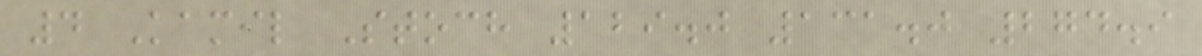4 Kamil Stoch 129.0 131.0 274.9
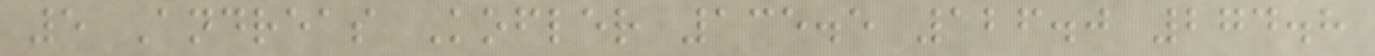5 Andreas Kofler 135.5 126.0 274.8
